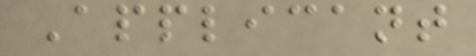Applicant
